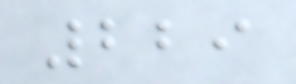229
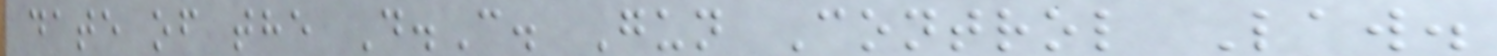date of the D.C. Gun Control Law.
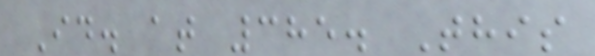Id. at 385. This
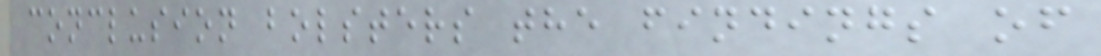conclusion bolsters the findings of
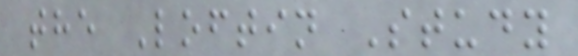the Loftin Study
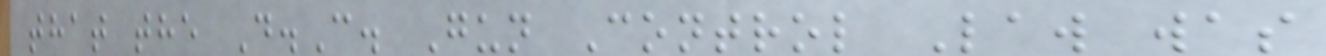that the D.C. Gun Control Law was
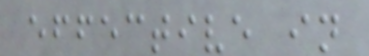effective in
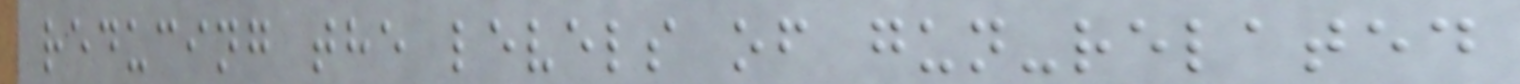reducing the levels of gun-related
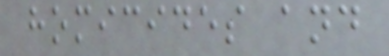homicides and
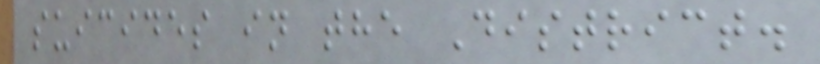suicides in the District.
